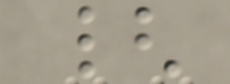{
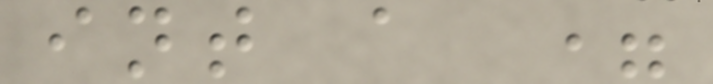int a =
